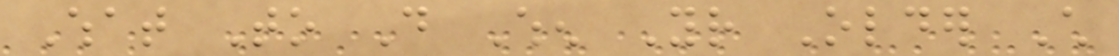What To Do When Your Older Child
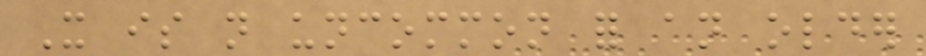It is not uncommon for an older
